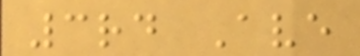3rd Ave
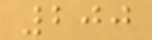200
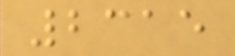2315
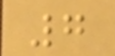7
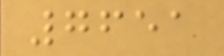7651
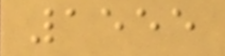1555
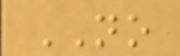NO
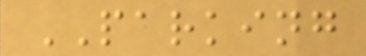PARKING
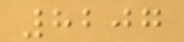8207
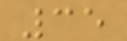35
